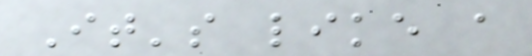It's like a
